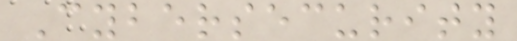Cybersecurity
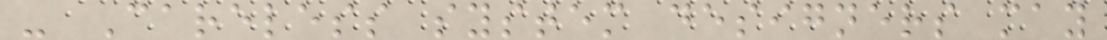- Careless system designers may
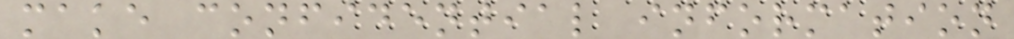make confidential information
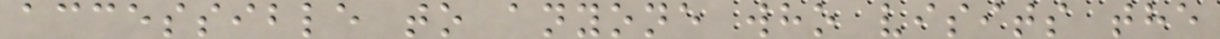accessible to anyone who visits the
